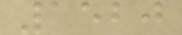1520
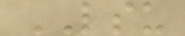LSU
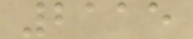2115
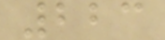223
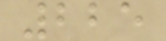225
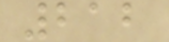212
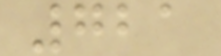721
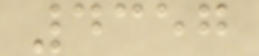4357
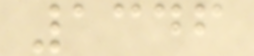1346
